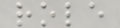role
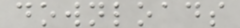downloads
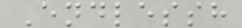Endlessh
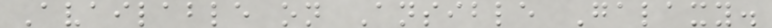Available on Ansible Galaxy.
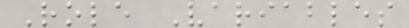Role Variables
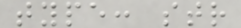type: str
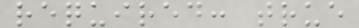required: true
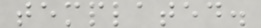templated.
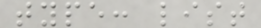type: list
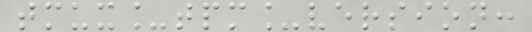tmux_tpm_version:
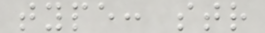type: str
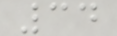34
